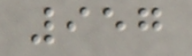957
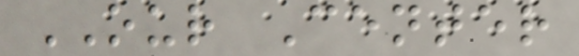OUR Center
